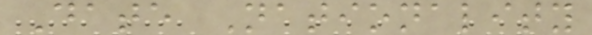Date Nationality
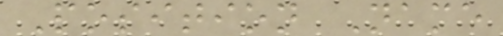Position Name
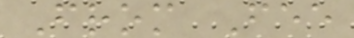From Fee
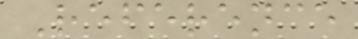Reference
